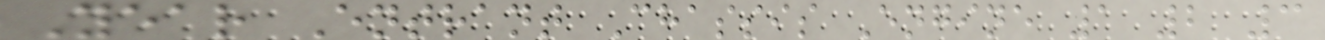Year Entrant Chassis Engine 1 2 3
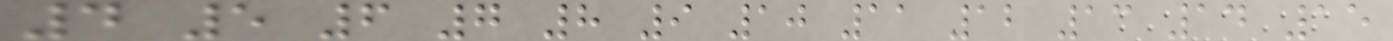4 5 6 7 8 9 10 11 12 13 14 15
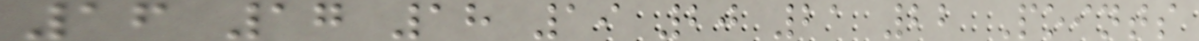16 17 18 19 20 21 22 Points
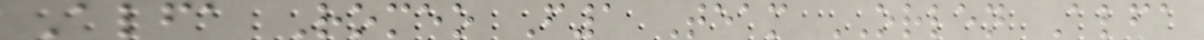Alfa Romeo F1 Team ORLEN Alfa
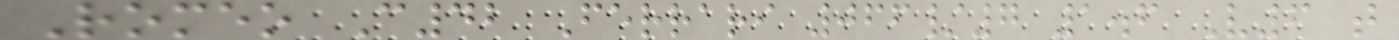Romeo C42 Ferrari 066/7 1.6 V6 t
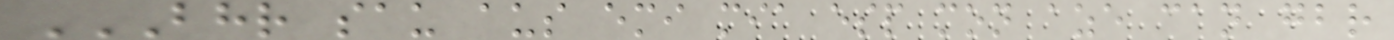BHR SAU AUS EMI MIA ESP MON AZE CAN GBR
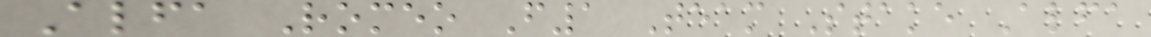Alfa Romeo F1 Team Stake Alfa
